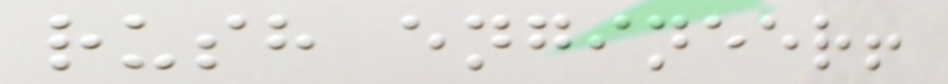rush engineer!
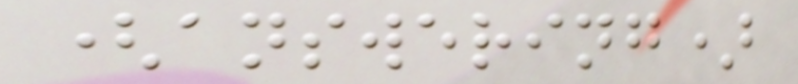(answering)
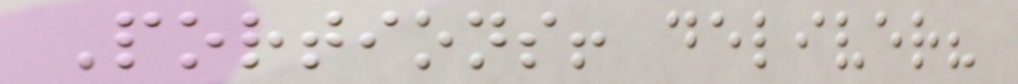Portions! deliver?
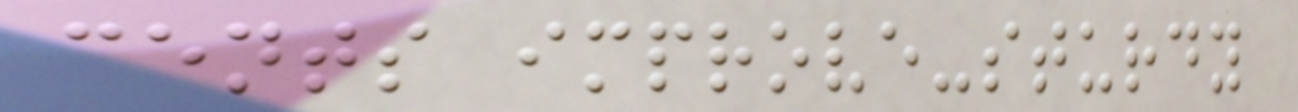cents improve-sturdy
